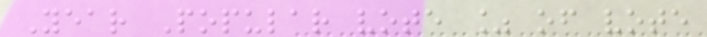Year Popular vote % of vote
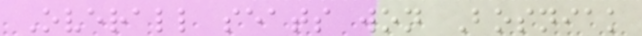Overall seats won Bosniak
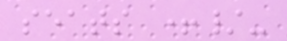seats +/-
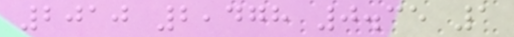2010 2,478 0.35 1
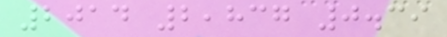2014 2,837 0.39
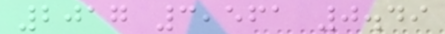2017 3,561 0.49
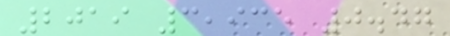2019 3,935 0.47
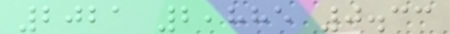2021 2,885 0.33
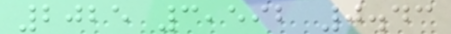2025 3,592 0.43
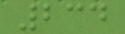234
